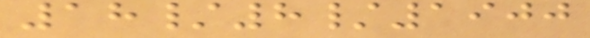18/8/1900
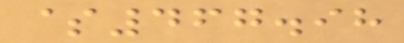$467.98
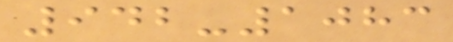942-1083
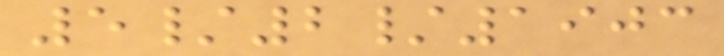5/2/1903
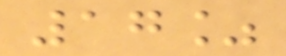17%
